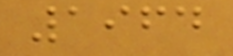1964
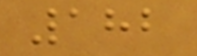182
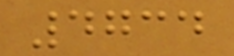4734
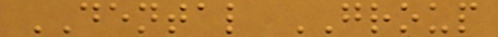DENTAL GROUP
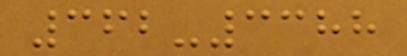362-3388
